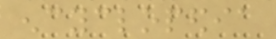encyclopedia
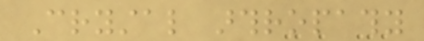Crystal arthropathy
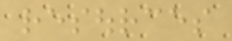resources
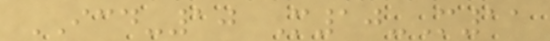ICD-10 M10-M11
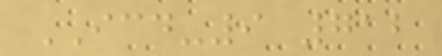ICD-9 712
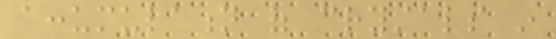accumulation of crystals in
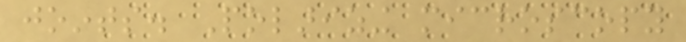joints. Polarizing microscopy
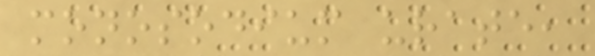monosodium urate,
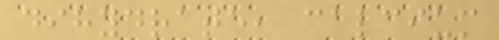dihydrate, calcium
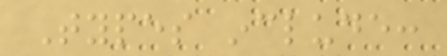Types include:
